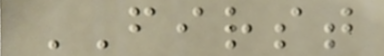FIRST
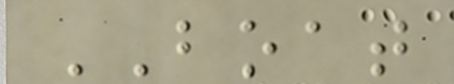BOAT
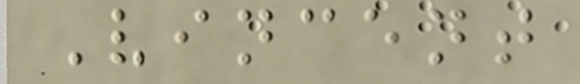Vincent
